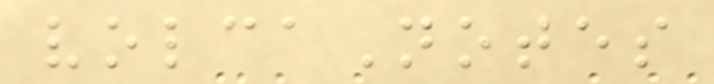volcaNotes
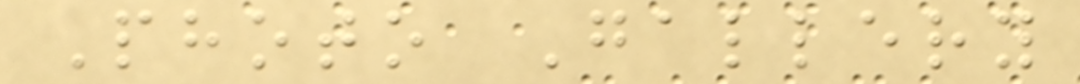Photo Gallery
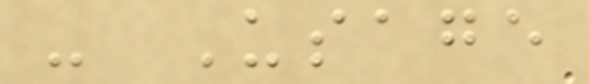- Usage
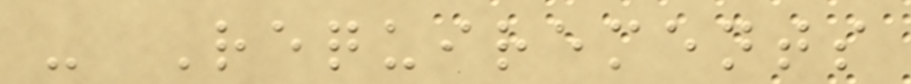- Requirements
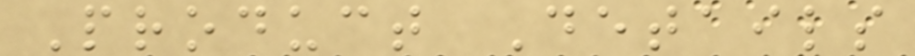Product Details
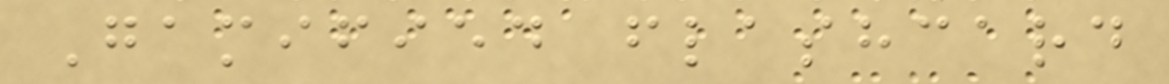Gamified flashcard
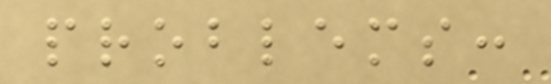problems:
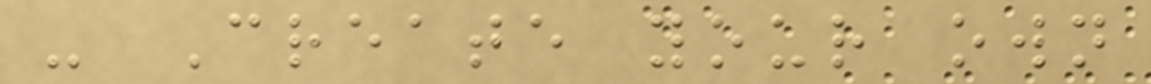- Create your own
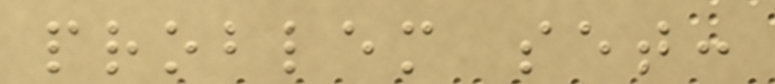problem set:
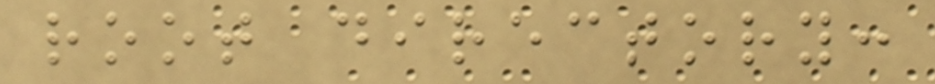root directory:
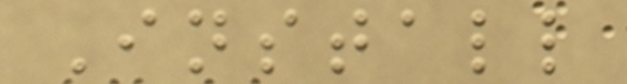Install
